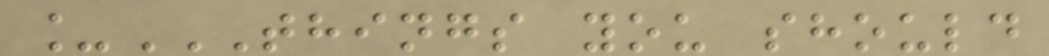_THINGS YOU SHOULD
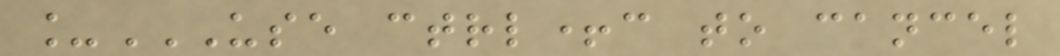_USE CTRL+C TO CANCEL
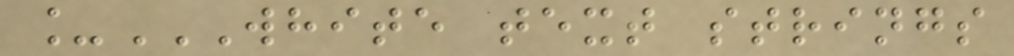_WHITE TEXT STRINGS
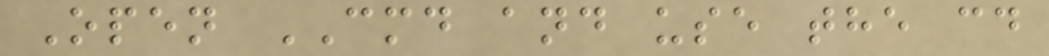Open CMD and use the cd
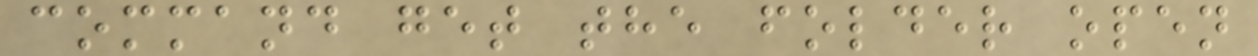command get the folder open
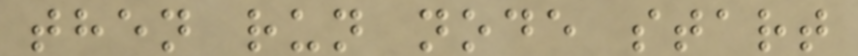then run node start
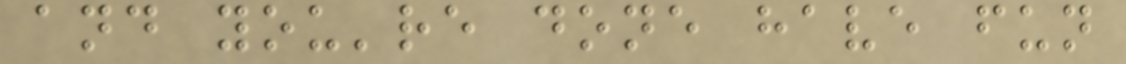and you're done have fun
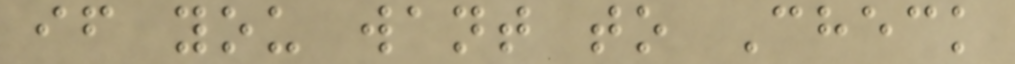if you want to Check
